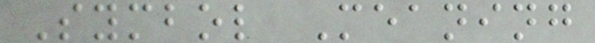Symbol Meaning
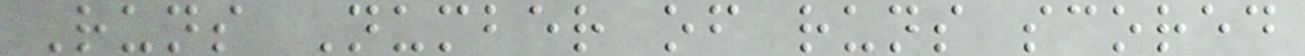Runs Number of runs scored
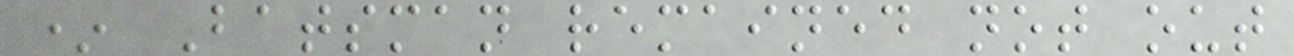* Batsman remained not out
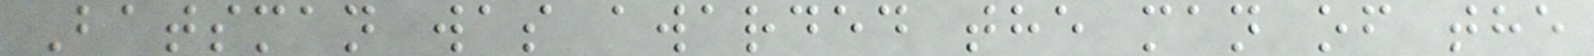Batsman was awarded the man of the
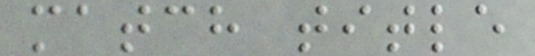match title
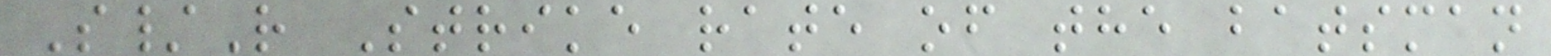S/R Strike rate of the batsman
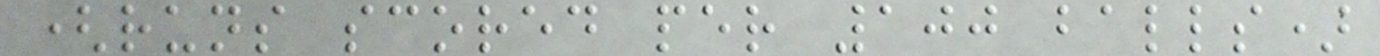(runs scored per 100 balls)
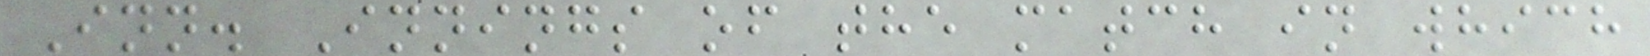Inn. Innings of the match in which
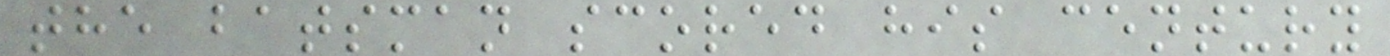the batsman scored his century
